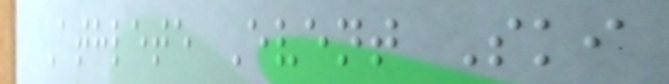Athlete Event Ski
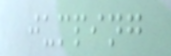jumping
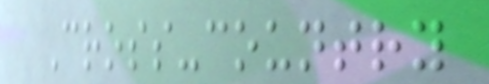Cross-country
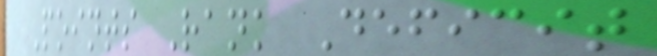Points Rank Deficit
